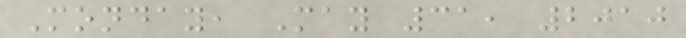Monday, May 31, 2010
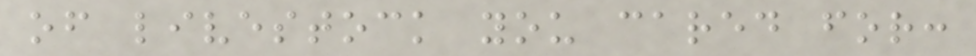of livestock you cared for:
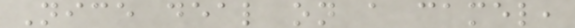Nice deal on a camel,
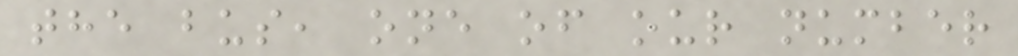the bus, one of our number
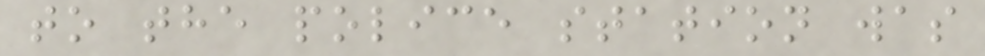to the police station was
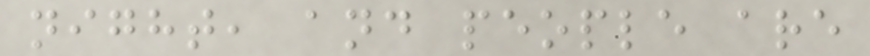night, and people are
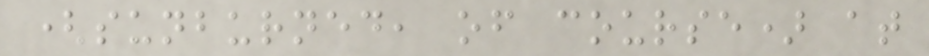(sunburned, of course) at
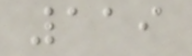119
